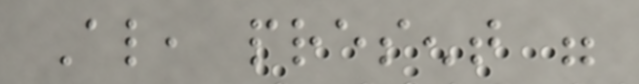Also, present were
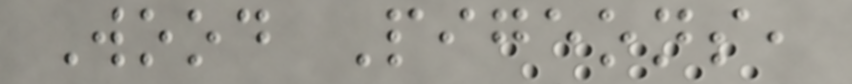Wood Pigeons,
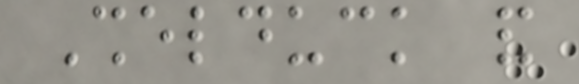Shelduck and
